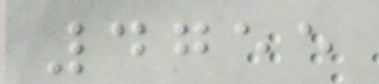4755
